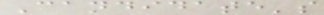Candidate's
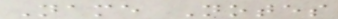Name Notes
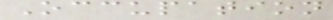Occupation
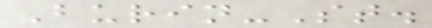Burin-St.
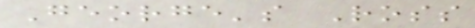George's Ross
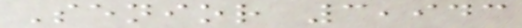Senior 3,943
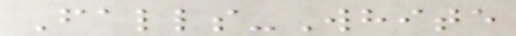Falls-White
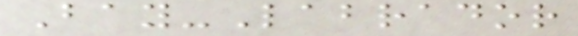Bay-Labrador
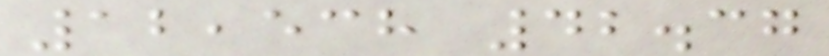12,538 42.37
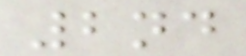2nd
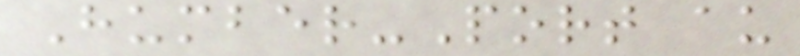Humber-Port au
